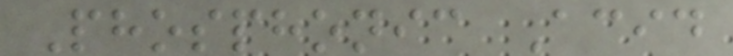Phosphonic Acid
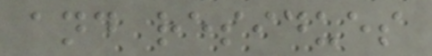and residues
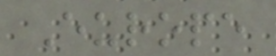Europe
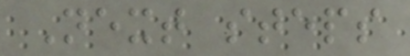Next steps
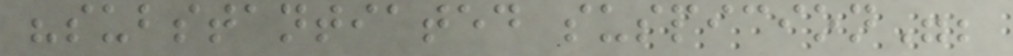"substantiated suspicion";
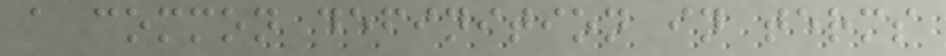a common definition in terms
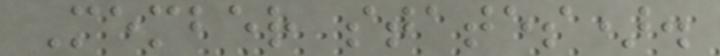Member states).
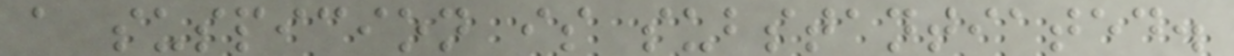a suspicion is substantiated.
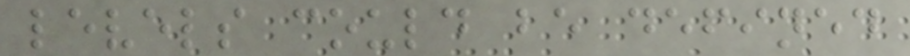levels could be defined
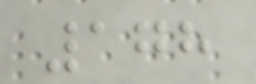178
